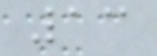13
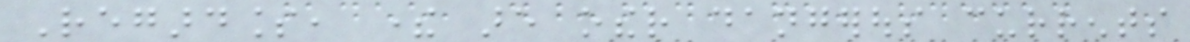Regardless, there are other dangerous currents
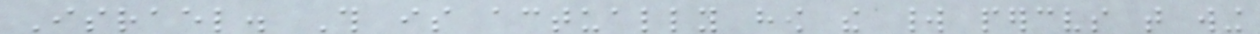Israel. This is actually how the world perceives that wing
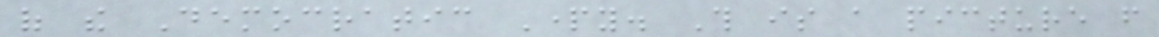of the Democratic Party. This is a picture from
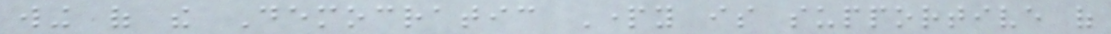wing of the Democratic Party is supportive of
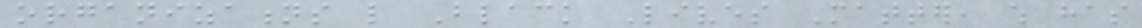organizations like Black Lives Matter, which has
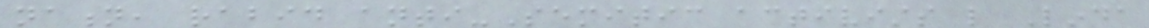nation, rabid anti-Semitic activists like Linda
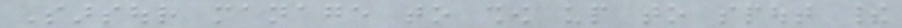Sarsour manage to show up to spout their
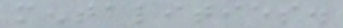mentalities.
